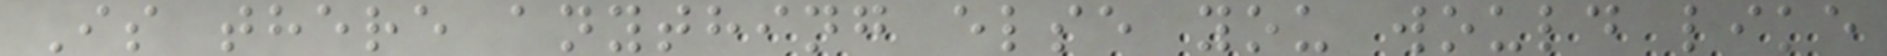Is there anything else you would like
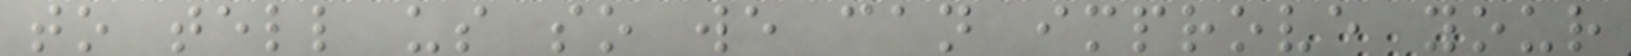to tell us so we can improve your
